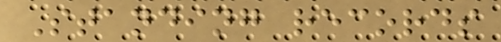Standing records
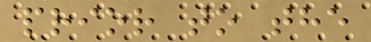prior to the
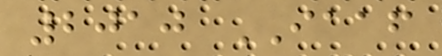2010 IAAF
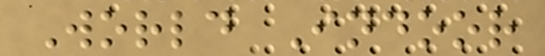World Indoor
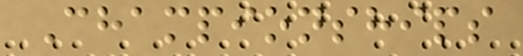Championships
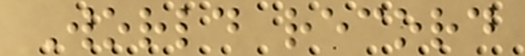World record
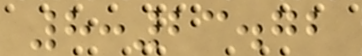8:23.72
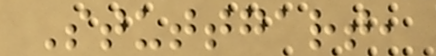Stuttgart,
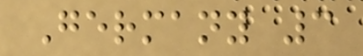Germany 3
